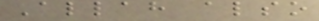Allah also
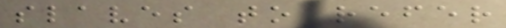slaves to refer
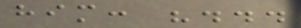him: "...
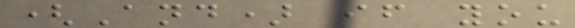(And) if you
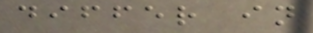differ in
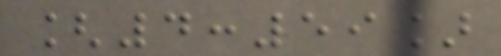[4:59]
